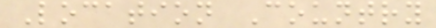Location Country
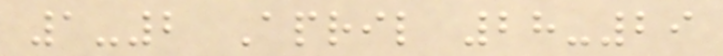1-2 April 28-29
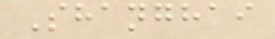Shanghai
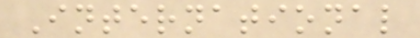International
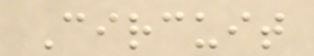Circuit
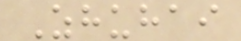Zhuhai
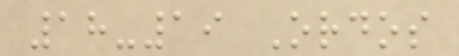18-19 Ordos
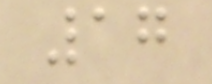17
